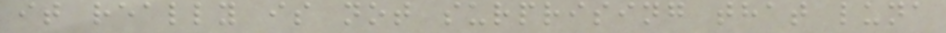it really is not surprising that luna
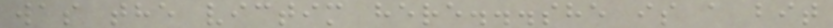was the victim here...she is a bit
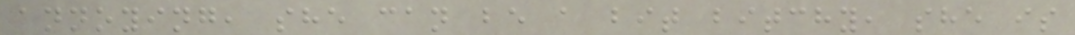annoying, she can be a bit bitchy, she is
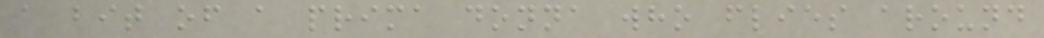a bit of a prima donna who flies around
